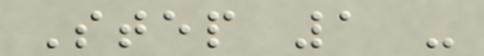Step 1 -
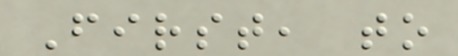First, to
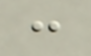:
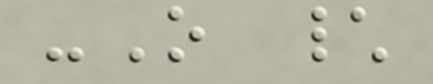-O \
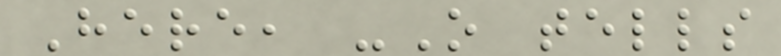Here, -O tells
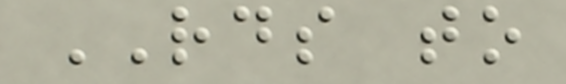RDS to
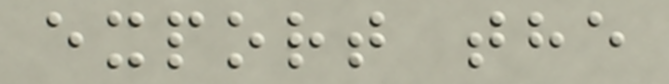export the
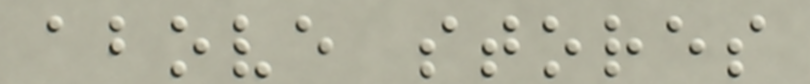above stores
